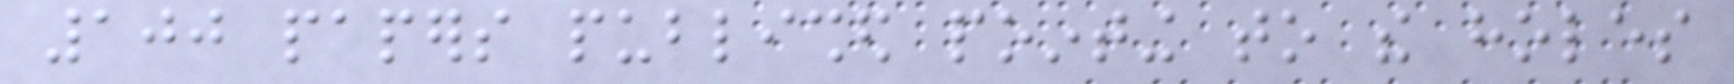100 papers published pointing to the holes
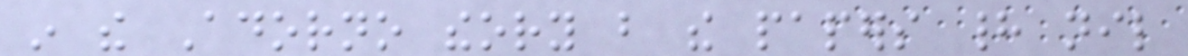in the Adorno theory but the papers had nil
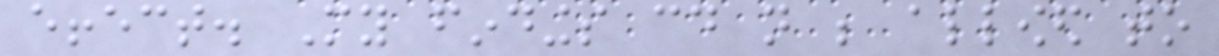effect. My findings could not be allowed to
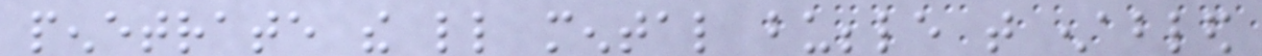penetrate the little mental bubble that enabled
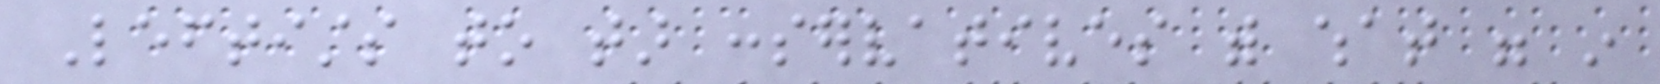Leftists to tar conservatives with what were in
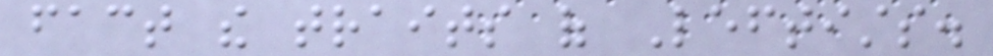fact the traits of Leftists.
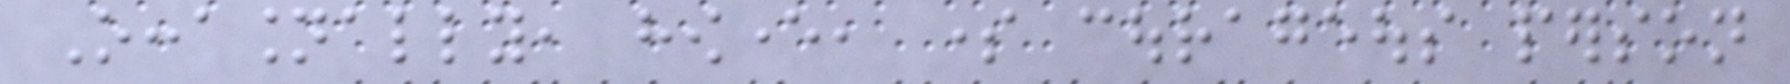Occasionally, however, some courageous person
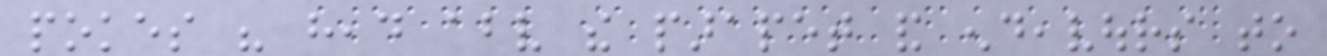pokes his head above the parapet and endeavours to
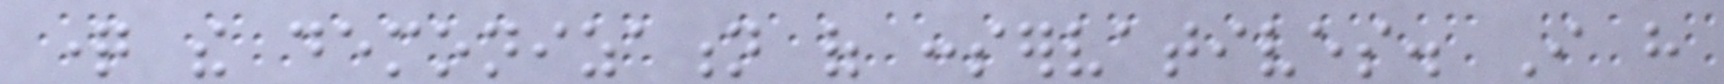question the demonization of conservatives. I have
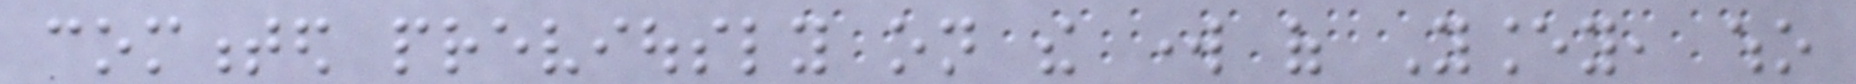commented previously on the work of Yancey, who
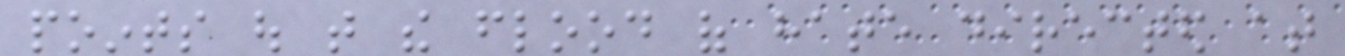points out that the flood of hate directed at
